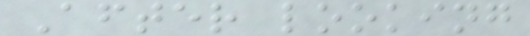After looking
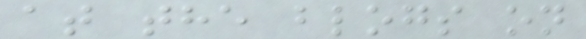at the blogs on
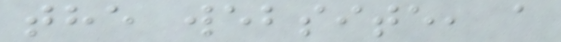the website, a
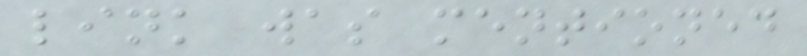link was mentioned
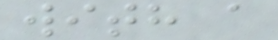with a
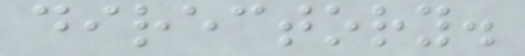directory.
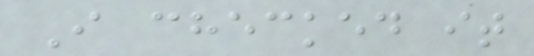I checked it
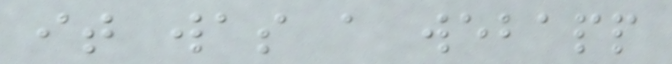it was a webapp
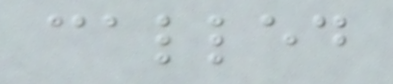called
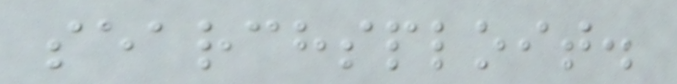searchsploit.
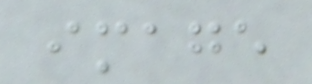image
